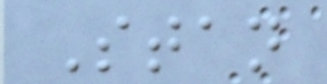Stan
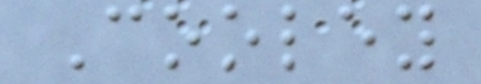Cooley
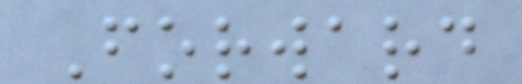Forward
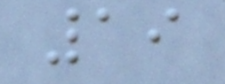19
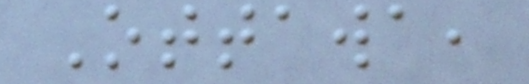Ottawa,
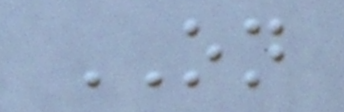ON
